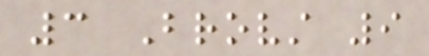3 Brovst 9
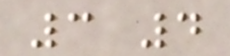3 4
